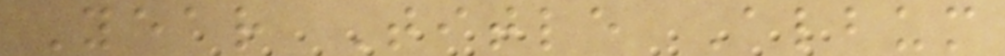Year Title Album
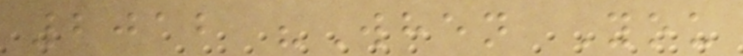2012 "When You
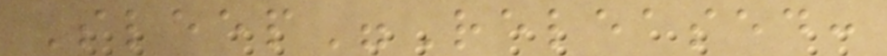Sleep"Released:
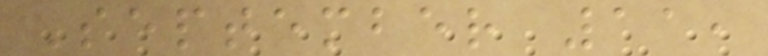September 11,
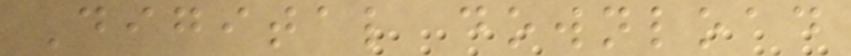Digital download
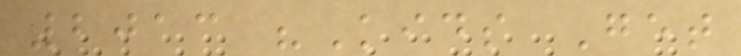2013 "Kids Get
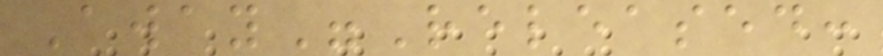Away"Released:
